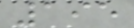195
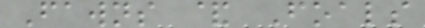Fawns & Foals
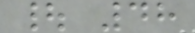| 48
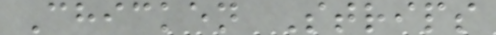Chicken Strips
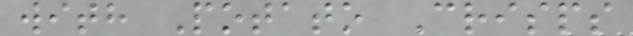with Potato Crisps
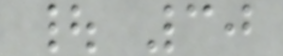| 30
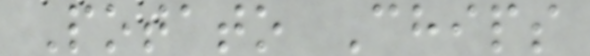Potato Chips
